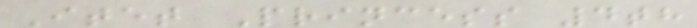Itet Princess 4th
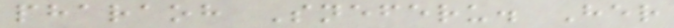pharaoh Sneferu. Her
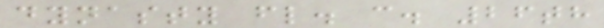dynasty fl. c. 26th
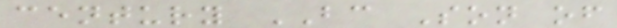century BC Son of
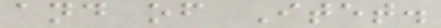and of Itet.
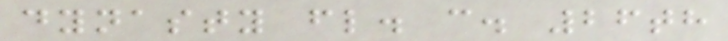dynasty fl. c. 26th
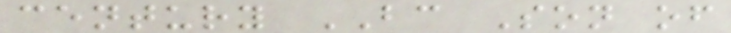century BC Son of
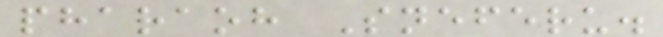pharaoh Sneferu.
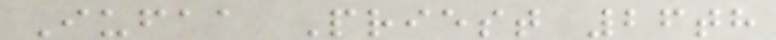Iufaa Priest 26th
